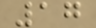17
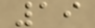19
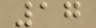17
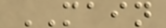MAIN
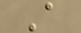A
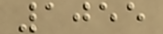1055
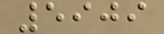5909
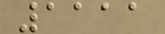1111
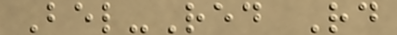Bel-Red Rd
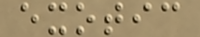exotic
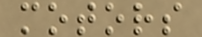motors
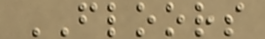FLOORS
